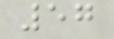57
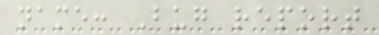name: Bug report
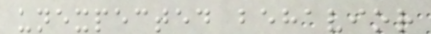unexpected behavior
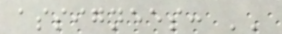assignees: ''
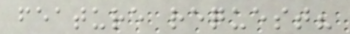feature request?
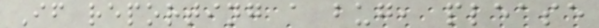If reporting a bug, please
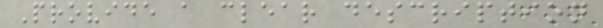Provide a clear description
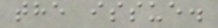the issue.
